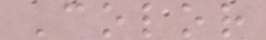Color
